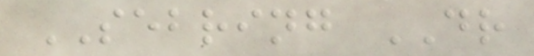SEBRING DR
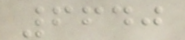6640
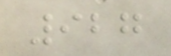927
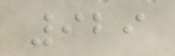929
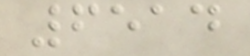6514
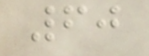60
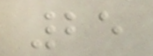25
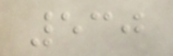530
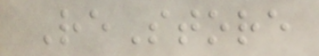ReStore
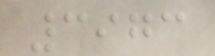3973
